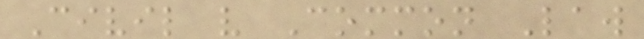Civil v Common Law
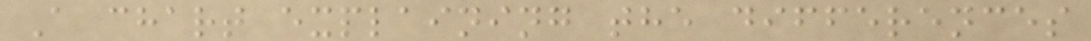A chart explaining the differences
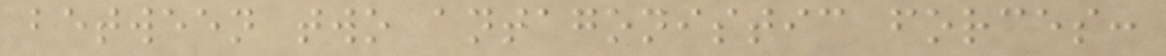between two antagonistic forces:
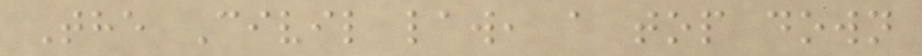The Civil law, a top down
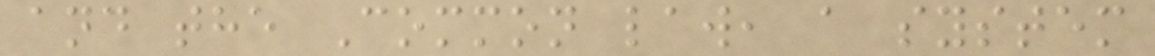and the Common law, a system
